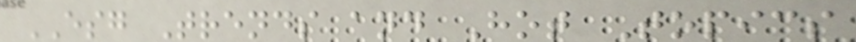ESG Trends and Hot Topics
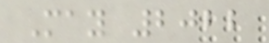May 2022
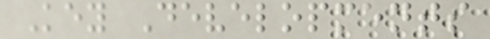Key Developments
